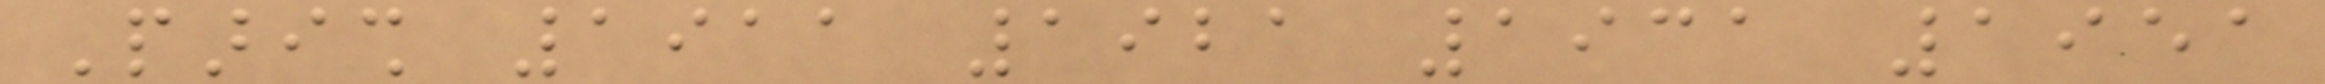Parish 1911 1921 1931 1951
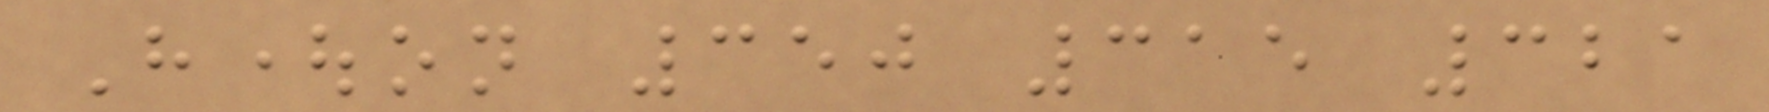Houghton 350 315 321
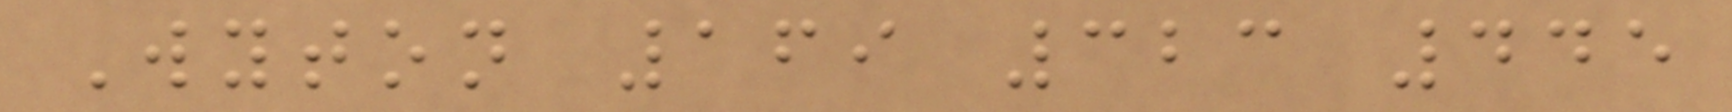Wyton 169 323 445
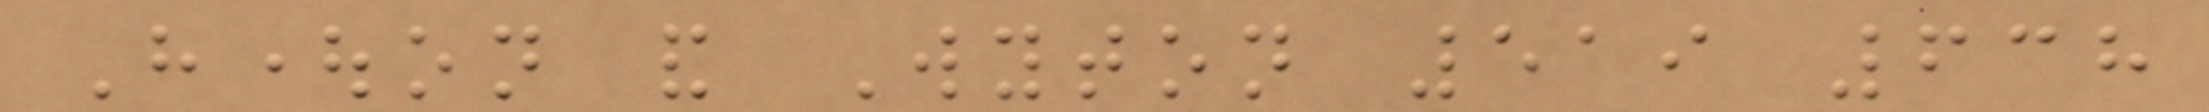Houghton and Wyton 519 638
